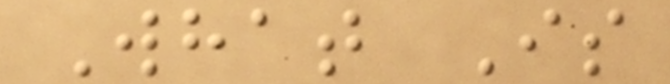What Is
